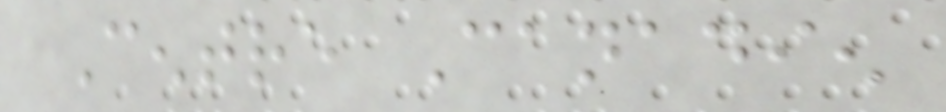Centre Canadien
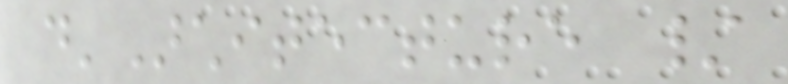d'Architecture /
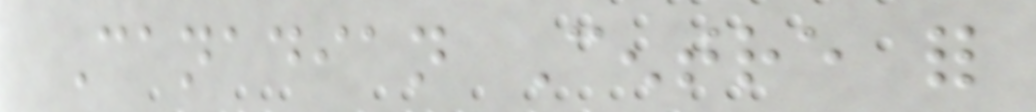Canadian Centre for
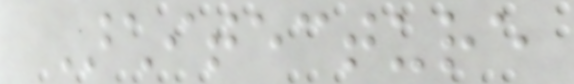Architecture
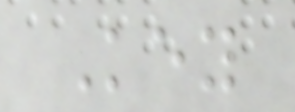Key
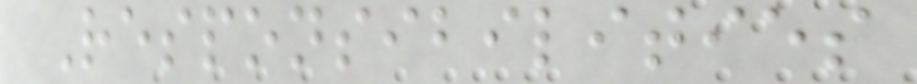Responsibilities
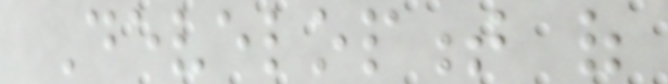Development of
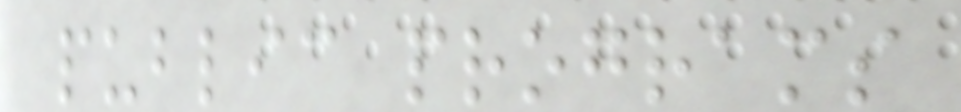public programs
